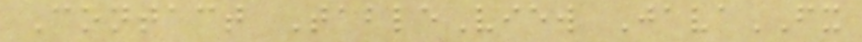Contact TableView JavaFX
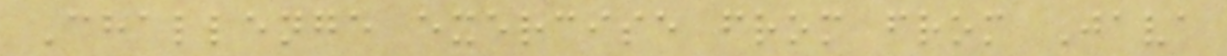Challenge exercise from from Java
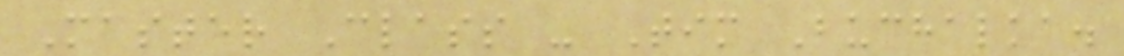Master Class - Tim Buchalka.
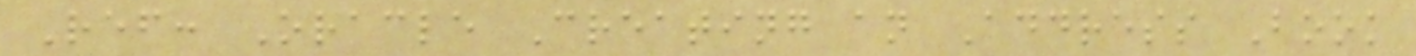Ref: Oracle Creating an Address Book
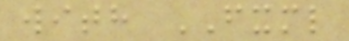with FXML
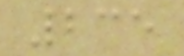235
